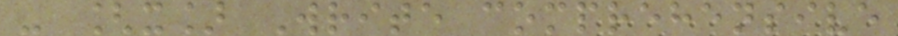- [x] Write comprehensive
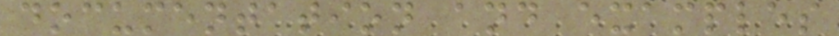documentation and examples
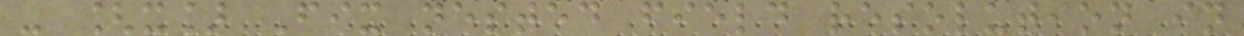- [x] Fix nested field resolution in
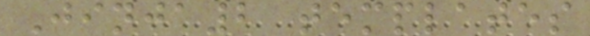Jinja2 templates
